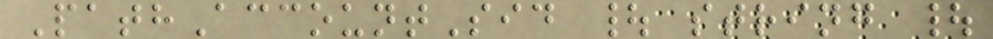PathAccountSid | string |
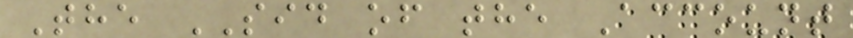The SID of the Account
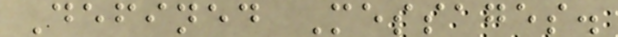Defined Messages.
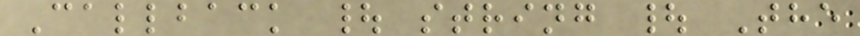Callback | string | The
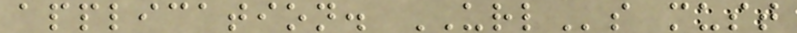application. URLs must
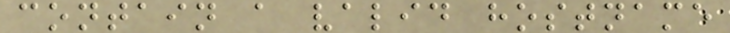contain a valid hostname
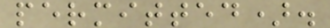permitted).
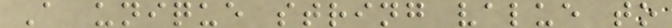A unique string value to
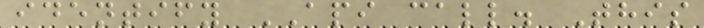identify API call. This
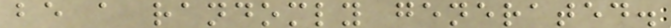be a randomly generated.
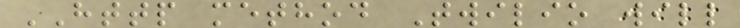HTTP method Twilio will
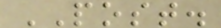POST.
